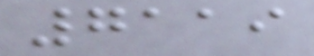7119
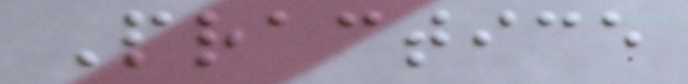Practice
